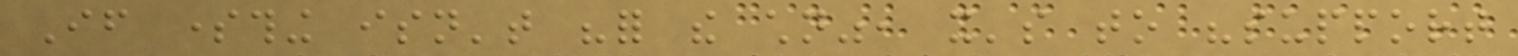If something isn't "for the children", it's to "support
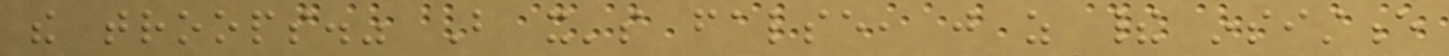the troops." But it's false, just as their insistence
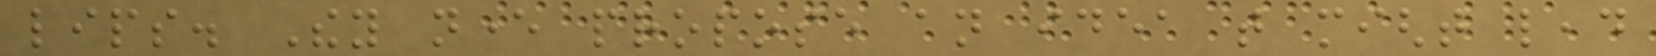lips. They never propose an idea that might lead
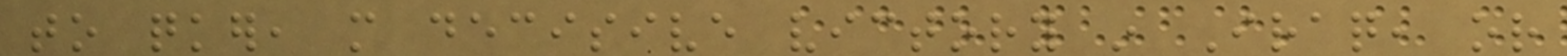to quicker, more decisive victory in Iraq, or
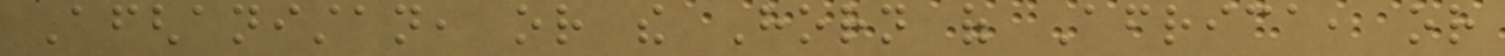Afghanistan, or the Horn of Africa, or
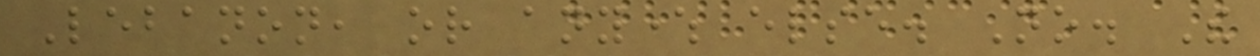Lebanon, or anywhere else. No. The
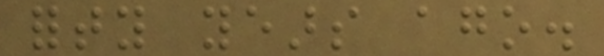forty years ago.
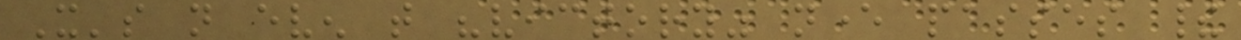It's not even that "victory" never passes their
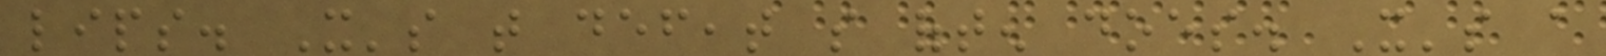lips. It's that defeat so often does. It's a
